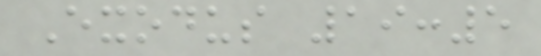Exodus 19:5
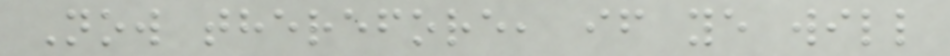Now therefore, if ye will
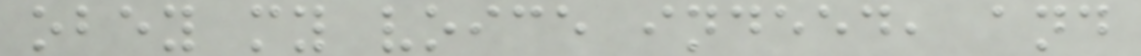obey my voice indeed, and
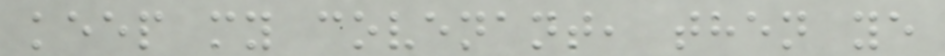keep my covenant, then ye
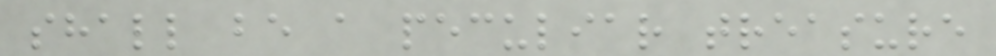shall be a peculiar treasure
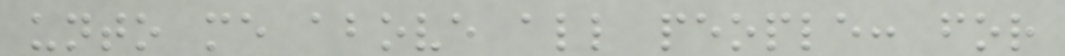unto me above all people: for
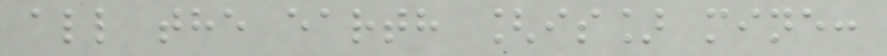all the earth [is] mine:
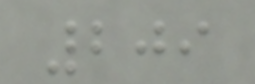209
